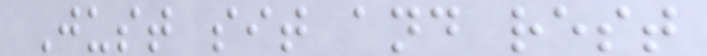Just sit and rest
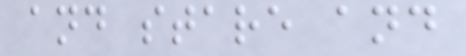and stare and
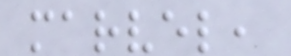marvel,
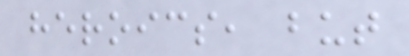heroics, but
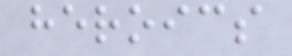heroics
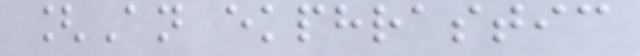[An ekphrastic
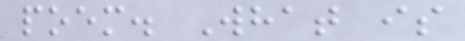poem. What is
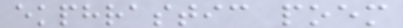ekphrastic poem
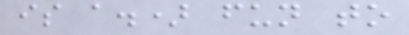is a.) fun to
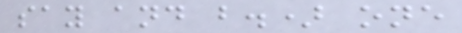say and b.) one
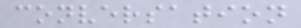conversation
